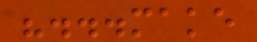"...make
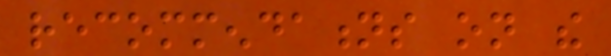recommendations on the
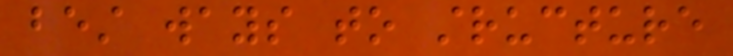best ways to structure
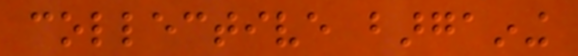collective bargaining
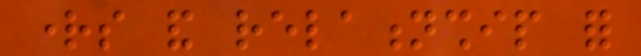rights and relationship for
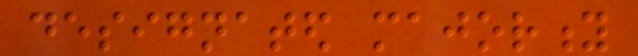designated majority
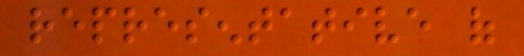representative of
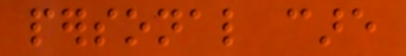personal care
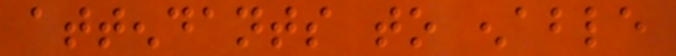attendants to enable
